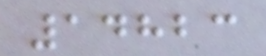14823
